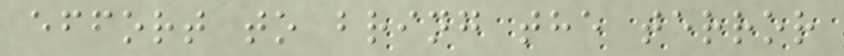effort to bring the terror
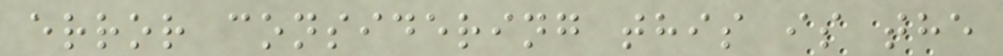error considering this is the
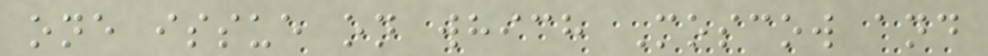one issue on which Moscow and
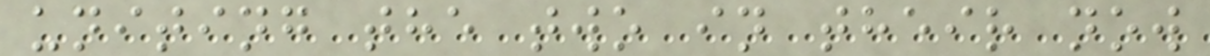uniting the two in their now
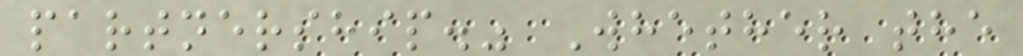partnership." Whether the
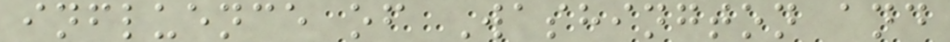influence of Washington and
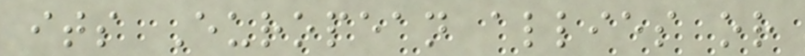its European allies or
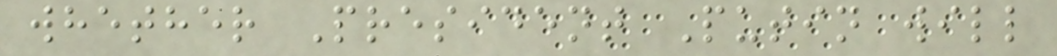whether President Putin will
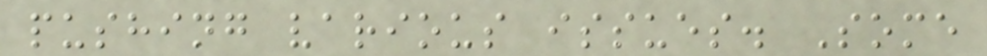pushing various issues. Some
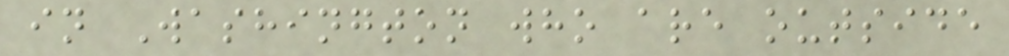in Washington who are outside
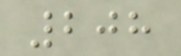208
